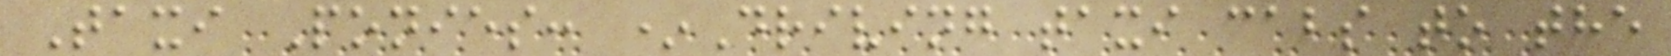Taxi Ponies: *Driving taxi cabs to the
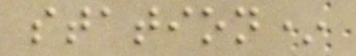station*
